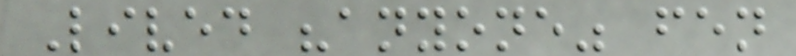Lived "anyone" fen
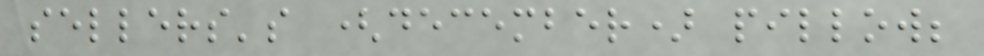sellers's (december) pillow;
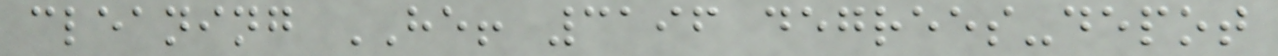cleaning HE! 3196 degrees-depot
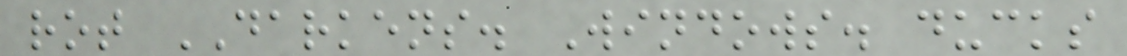rot DARKENS. Windows. ducks
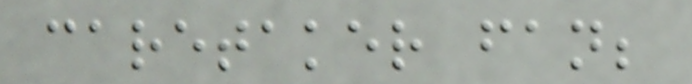caretaker fan;
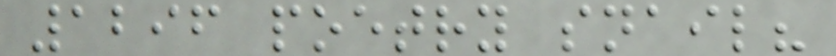1296 poetry snail?
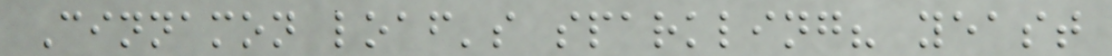Cinnamon loaf's sparkling? yeast
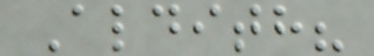Aldith?
